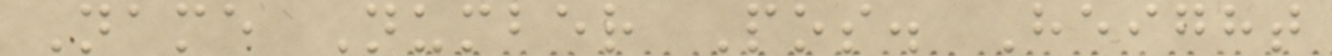Name Number Pos. Height
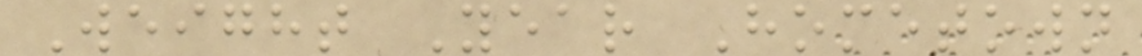Weight Year Hometown
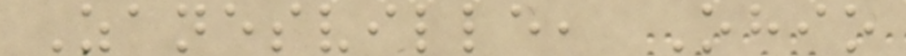Zanesville, Ohio
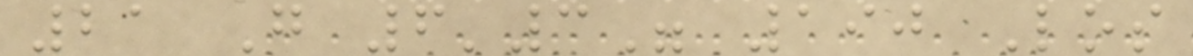21 G 6'3" 190 Los
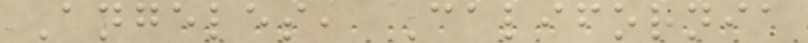Angeles, California
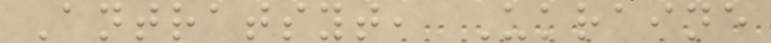Antratsyt, Ukraine
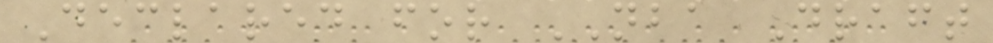Declared for NBA Draft
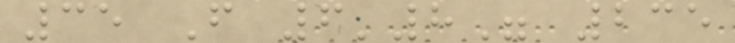35 F 6'8" 235
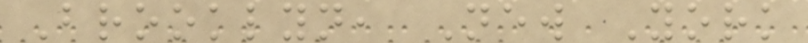Brooklyn, New York
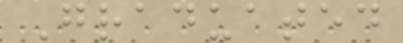Graduated
